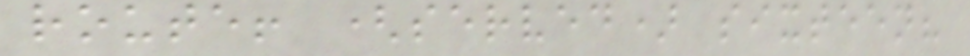route! (served) sixteen?
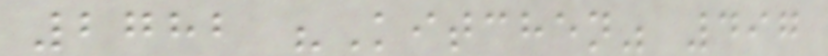2782 "Kitchen" 497
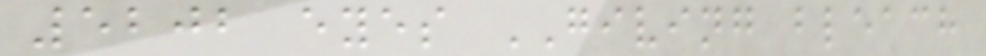5202 eyes GIVING bleach
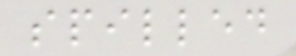spilled
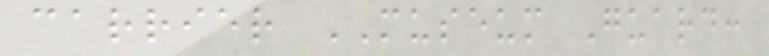carrier MUSEUM Guard:
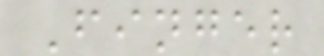Finger
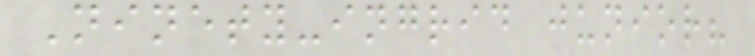Ninety-ingrid junior?
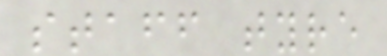staff tyre
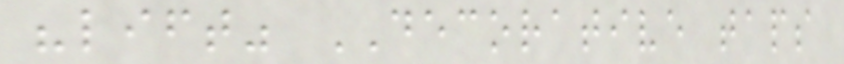"lift" DECORATIVE taps
